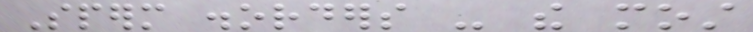Sperm disorders - the most
